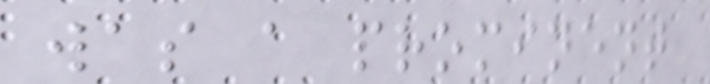was a prominent
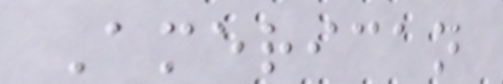American
